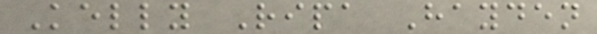Kelly Ripa Hayden
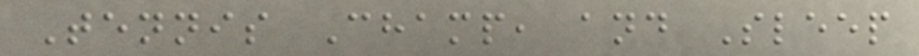Tennis Champ, and Sleep
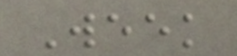Week
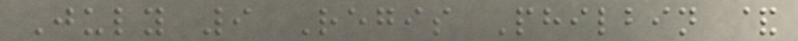July 9 Regis Philbin &
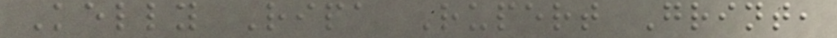Kelly Ripa Rupert Grint,
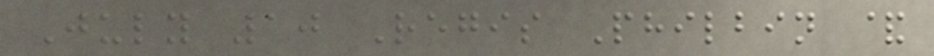July 10 Regis Philbin &
